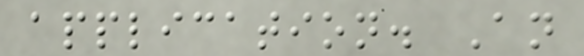application. An
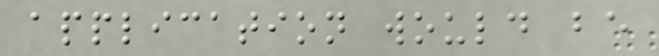application would be
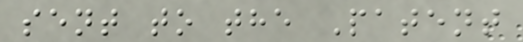sent to the Patent
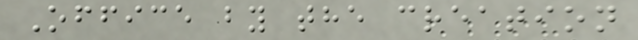Office by the creation
